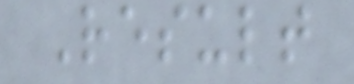Result
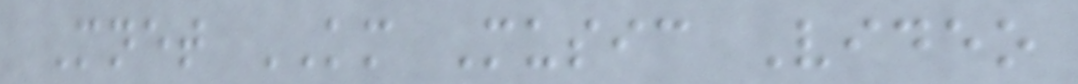Mnet KM Music Video
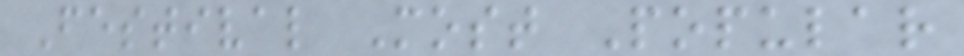Festival Most Popular
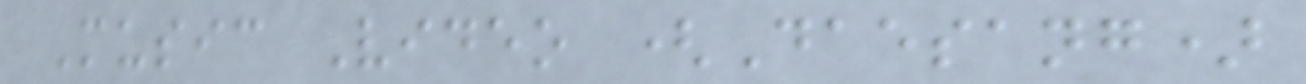Music Video (Daesang)
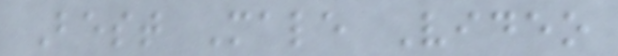Best Male Video
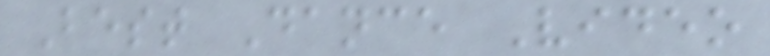Best Dance Video
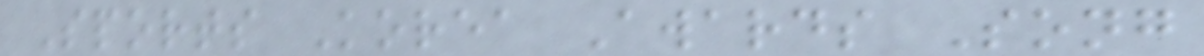Sports Korea Awards Song
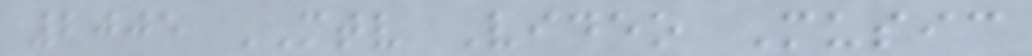2005 MTV Video Music
